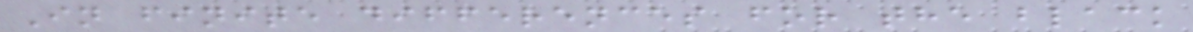In finite differences for the black
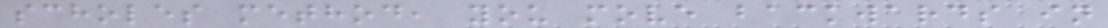scholes method, you move backwards in
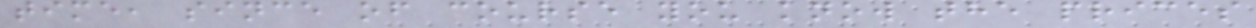time, since of course you know the prices
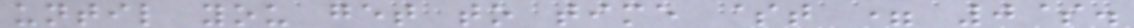until you get to time $t = 0$.
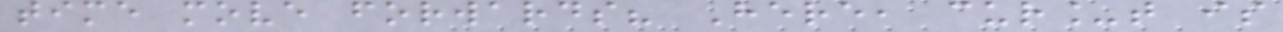time move forwards? Here, cur_t is
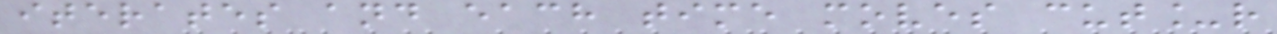iterates and each time moves cut_r
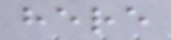here
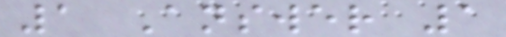1 Answer 1
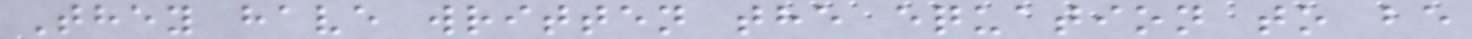They have written the equation to be
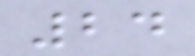24
